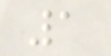1
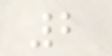2
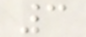3
